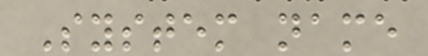System name
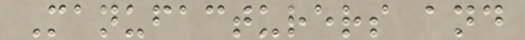Manufacturers and
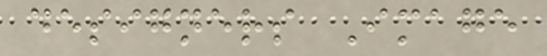designers Image
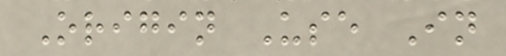Origin Use In
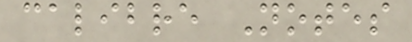calibre Notes
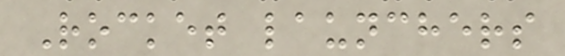Rocket launchers
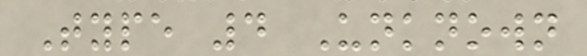Type 4 Unknown
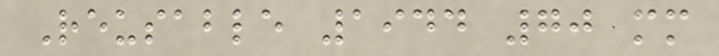Reusable 1944 70 mm
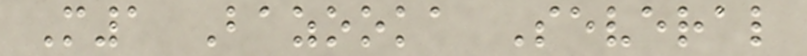M1 Bazooka Several
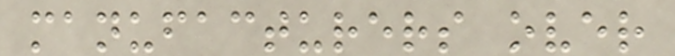manufacturers over
